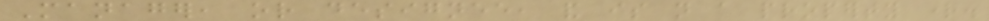Manager, or designee, and is not a property right.
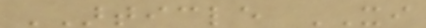ARTICLE XI
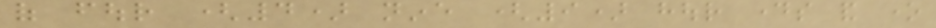of four (4) nine (9) hour days and one
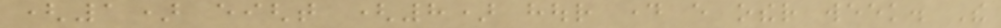(1) eight (8) hour day every other week. The
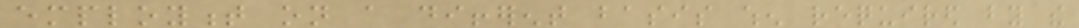employment on a different basis when required by the
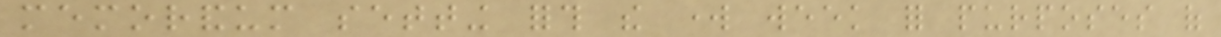memorandum setting forth the work week for purposes of
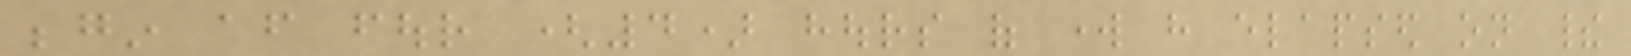begin after four (4) hours of work have elapsed on their
